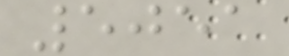5051
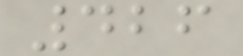426
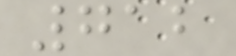712
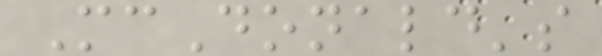McDonald's
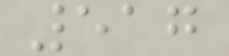517
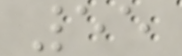55
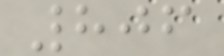806
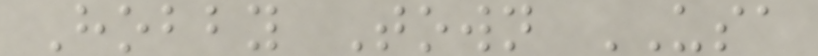Hobby Town USA
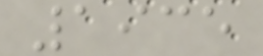1935
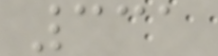331
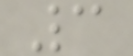3
